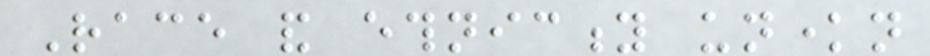Race and ethnicity unknown
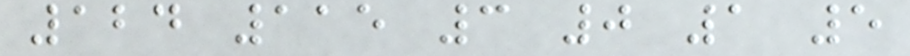124 115 3 0 1 5
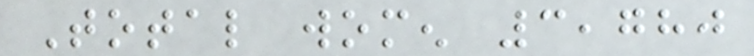Total women 3,780
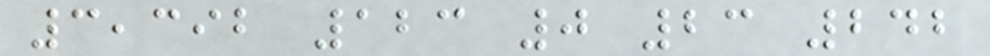3,392 123 0 23 242
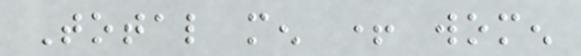Total men + women
